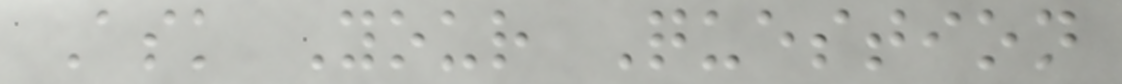Ask Your Question
